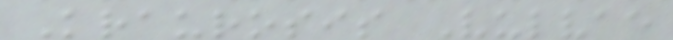Kraurosis Vulvae
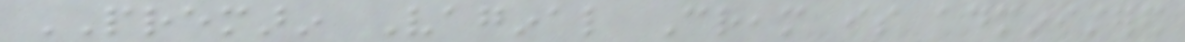PREMARIN Vaginal Cream is administered
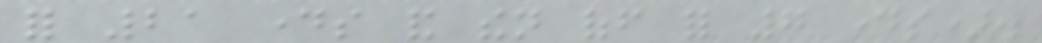for 21 days and then off for 7 days).
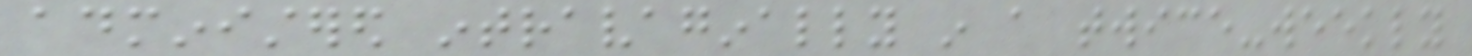administered intravaginally in a twice-weekly
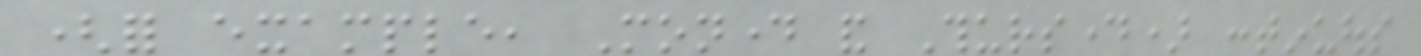(for example, Monday and Thursday) continuous
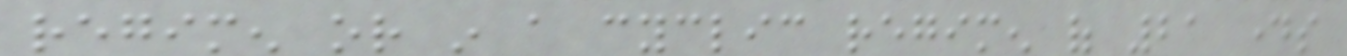regimen or in a cyclic regimen of 21 days
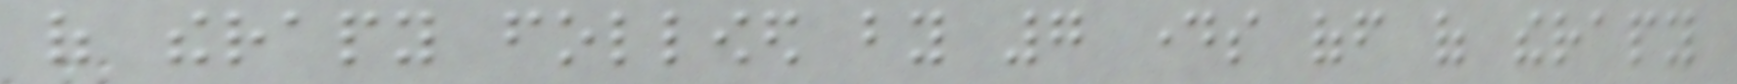of therapy followed by 7 days off of therapy
